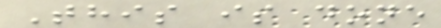This is done
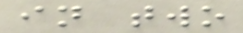in two
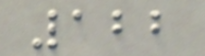122
